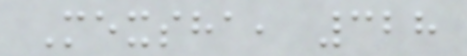Mexsha, 328
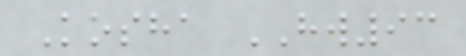Kosha HW93
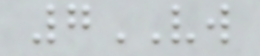7VW
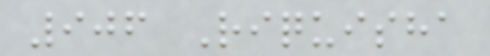906 Riquisha
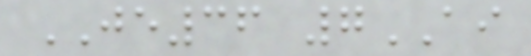JE36 7AI
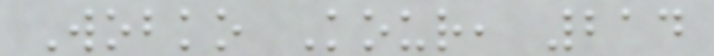Wobko Kour, 214
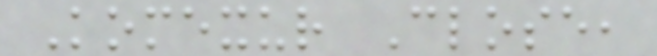Komexur Close,
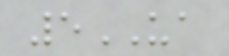5UA
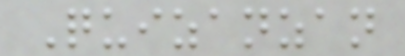Quizanzan
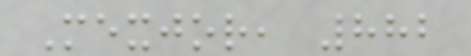Mexjor, 882
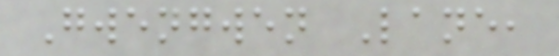Gwengwen Lane,
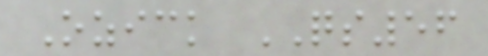Ozick QS56
